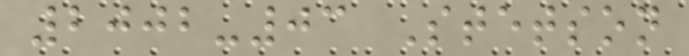2002-03 Stetson
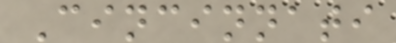Cincinnati
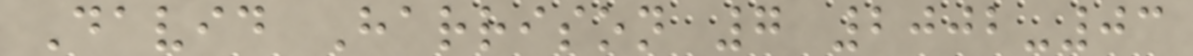David Harrison 7 2002-03
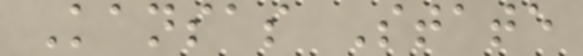Kansas State
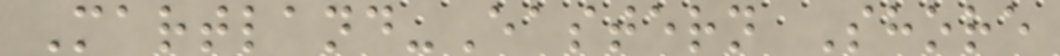Martland-Eastern Shore
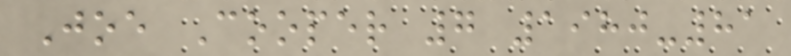Joe Cooper 7 1980-81
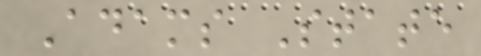Adams State
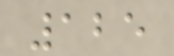125
